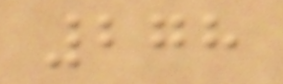278
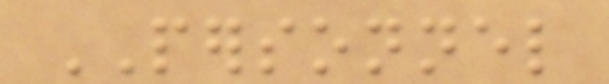PERSONNEL
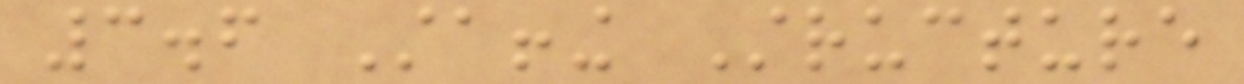3.6 Staffing Structure
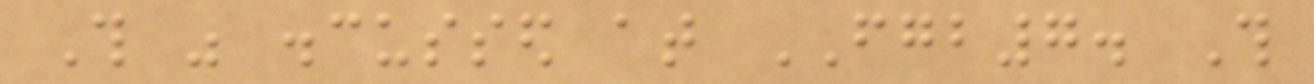This was discussed at FGB7. This
